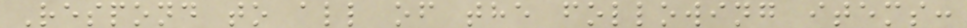Respond to all of the following items:
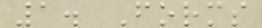1. Forms
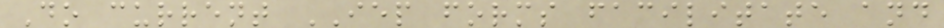Do current IEP forms facilitate and
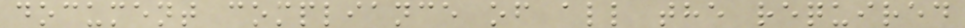document compliance of all the required
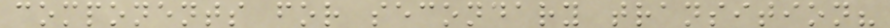components for secondary transition?
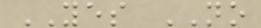YES NO
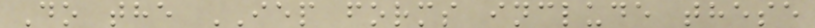Do the IEP forms include these
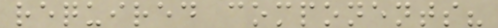required components?
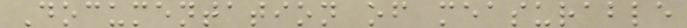Documentation of measurable
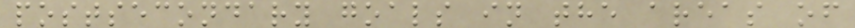postsecondary goals in the areas of
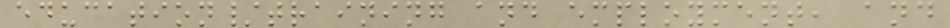education/training and employment, and
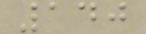140
